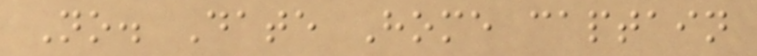No. Date Home captain
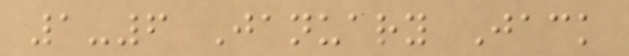1-6 January Jack
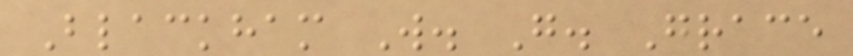Blackham W. G. Grace
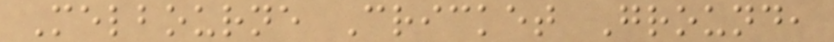Melbourne Cricket Ground,
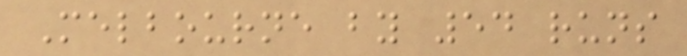Melbourne by 54 runs
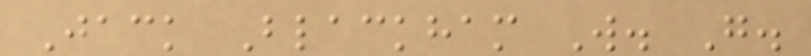Jack Blackham W. G.
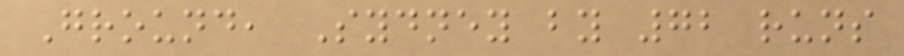Ground, Sydney by 72 runs
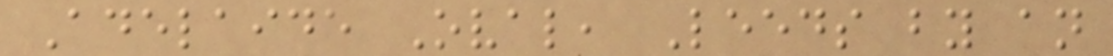Adelaide Oval, Leeds by an
